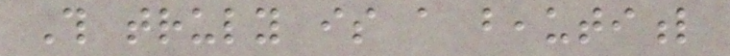This truly is a beautiful
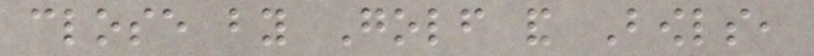close by Golf and Bowls,
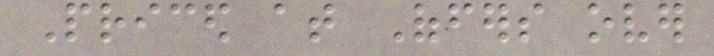Priced at Offers over
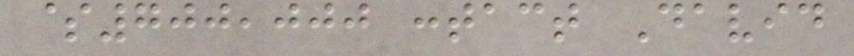$700,000 contact David
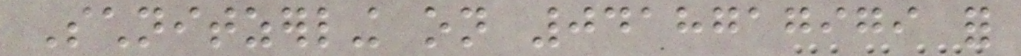Schnitzerling on 0418717979 for
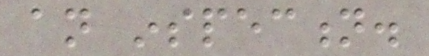an inspection.
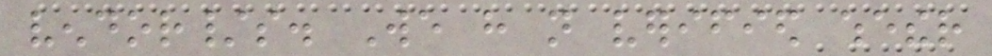vendor/s. We have not verified whether
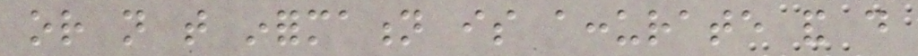or not that information is accurate and do
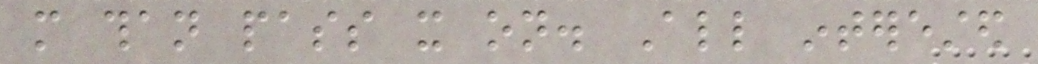more than pass it on. All interested
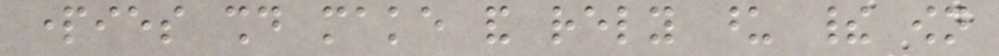parties should make and rely upon their own
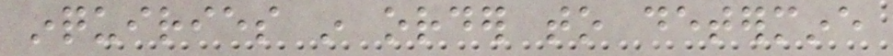inquiries in order to determine
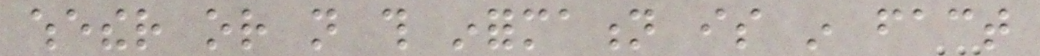whether or not this information is in fact
